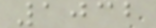1032
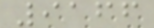9166
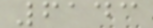6143
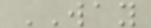WAY
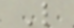L
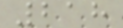218
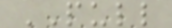PULL
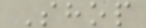Shop
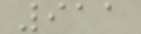911
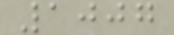1007
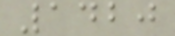1420
